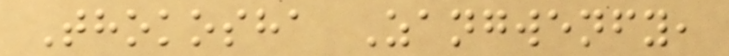Thokosha Zangwenfy,
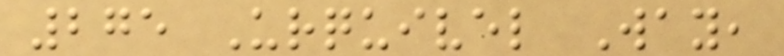275 Urquivel Way,
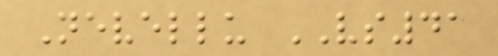Nevellu VS41
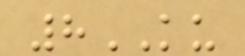8KU
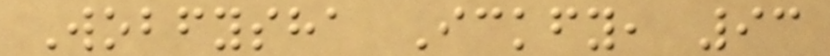Wobfysha Ickfy, 93
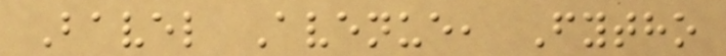Bavel Avenue, Fytho
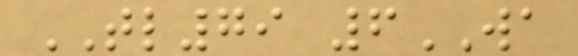TL79 6WA
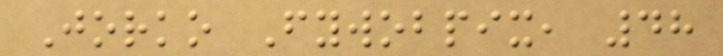Jorko Fywobpix, 48
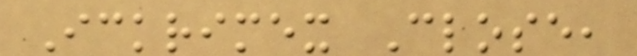Ickrimex Close,
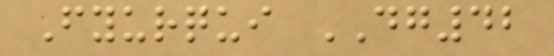Fyurqui DG42
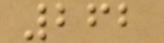262
